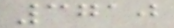3710
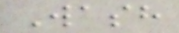Wash
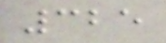325
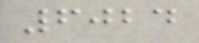6024
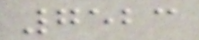7523
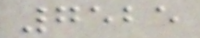7525
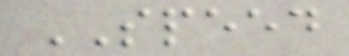SPEED
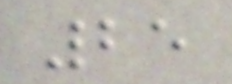25
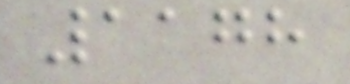1178
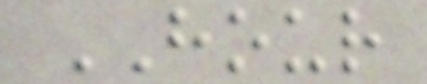HOUR
